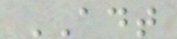ADT
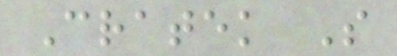Cratek S
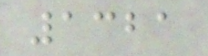1321
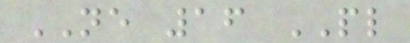NE 16 PL
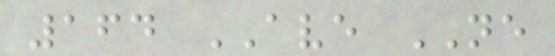164 AVE NE
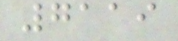7119
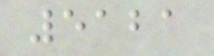5121
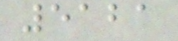5121
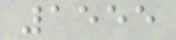1555
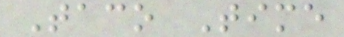Taco Time
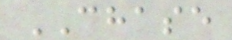CHASE
